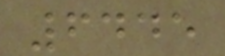6445
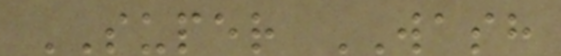SUPER WASH
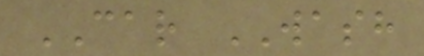CAR WASH
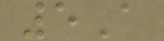5A
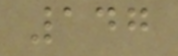147
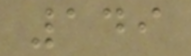149
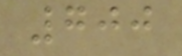700
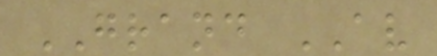GRAND AV
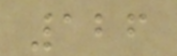126
